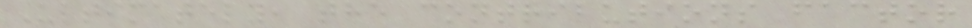Ultimately, the contributions factor
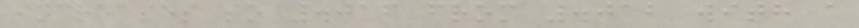increases to .016 from .012 with a
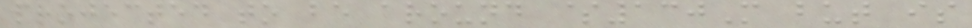projected to be around $130M but is
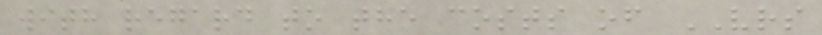with regard to the costs of VRS
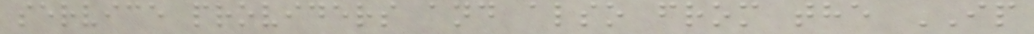service providers and also from the IP
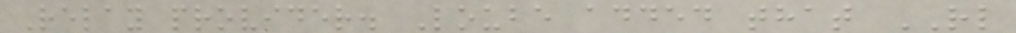Relay provider. Loube added that RL
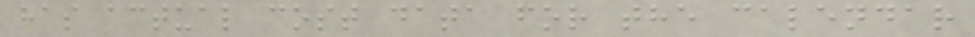has actual cost data for the calendar
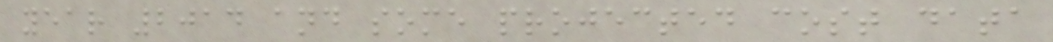year 2014 and some projected cost data
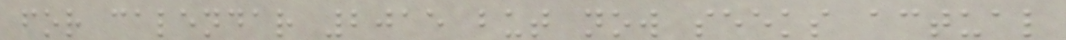for calendar 2015 but now seeks actual
